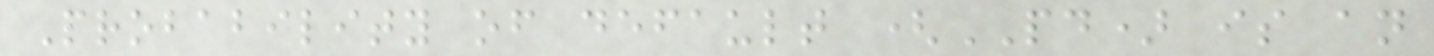Probability of default (PD) is an
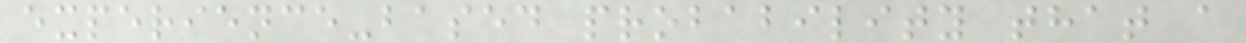experience-based probability that a
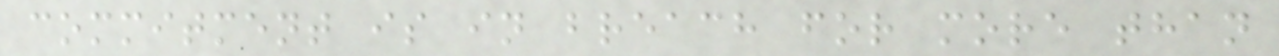commitment is in breach for more than
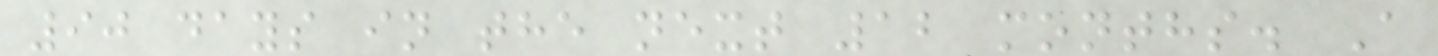90 days in the next 12 months. A
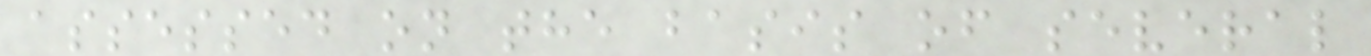assessed on the basis of several
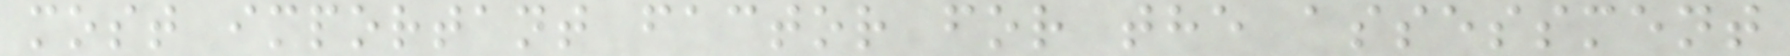most important factor for the assessment
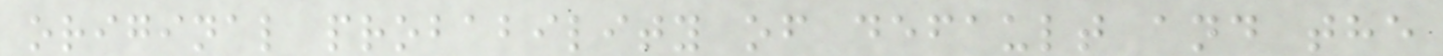original probability of default and the
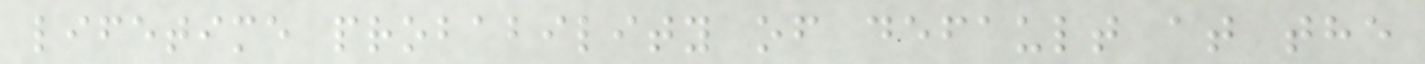lifetime probability of default at the
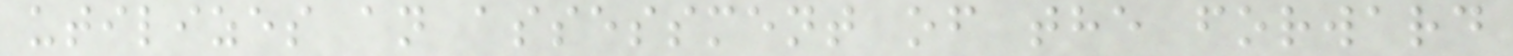utilizes an assessment of the forward
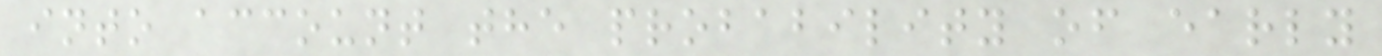into account the probability of early
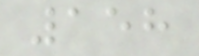158
